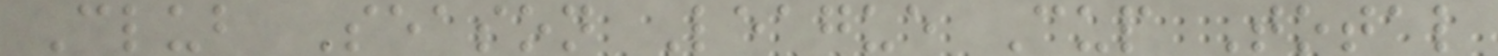Club Season League Cup Total
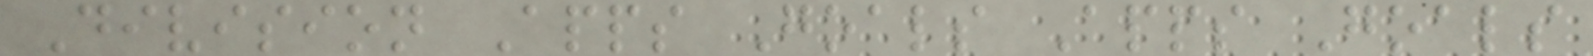Division Apps Goals Apps Goals
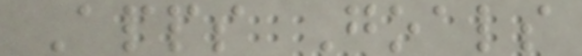Apps Goals
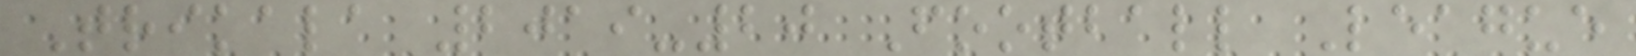Trikala 2019-20 Football League
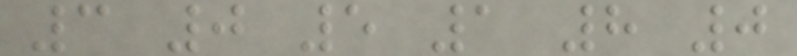3 0 5 1 8 0
